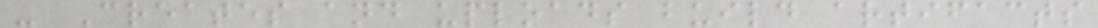- Creates and uploads build artifacts
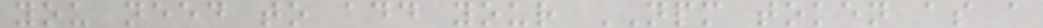you need to add your NPM token as a
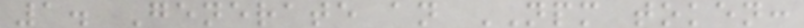1. Generate an NPM token:
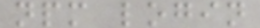npm login
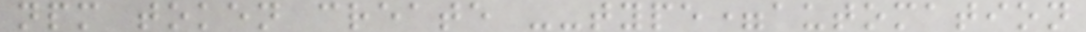npm token create --type=automation
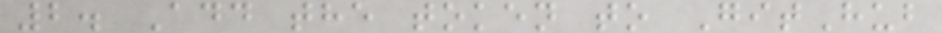2. Add the token to GitHub
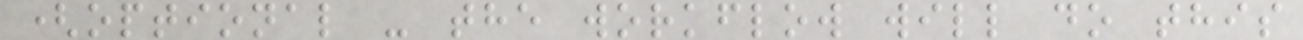(optional - the workflow will do this
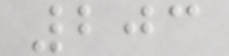203
